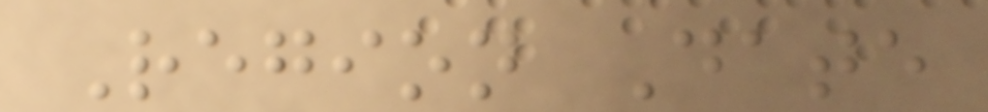Region Date
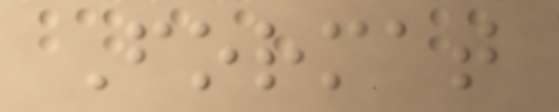Format
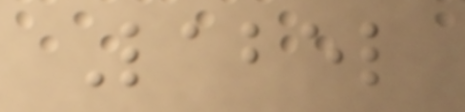Label
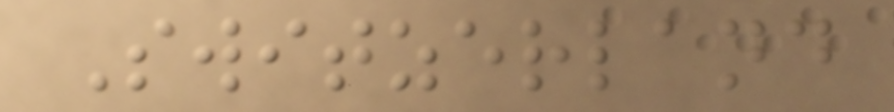Switzerland
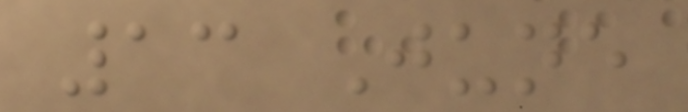13 June
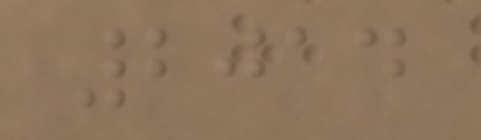2014
